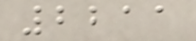2211
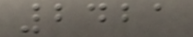2421
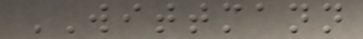WITTMANN
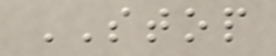STOP
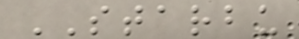STARBU
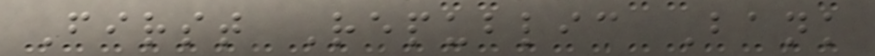First Republic Bank
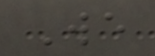We
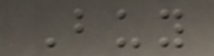Buy
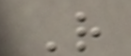R
